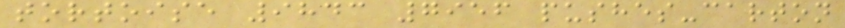tortoise 9843 7956 pushes-carton
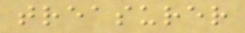treasurer
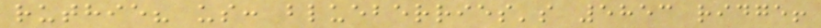ruthie? us: blueberries's 5853 ridge!
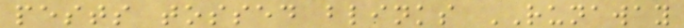pests tossed blinks RUNAWAY
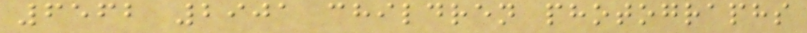6562 2901 children photographs
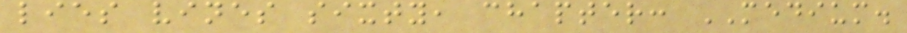lies vines sixty, chapter: MEDIUM.
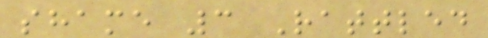shame 3 Rattled
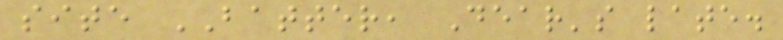site BATTER, Dear's late.
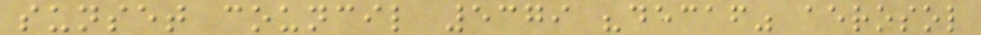sunset council 5379 "decaf" aerosol
